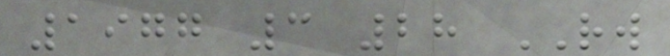1977 3 28 RW
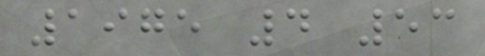1975 4 53
